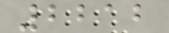2212
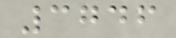3746
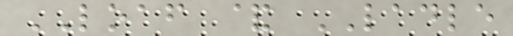LOAF & LADLE
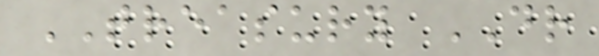TREASURY DR
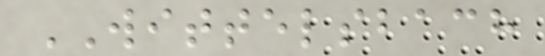WITTELSBACH
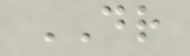DR
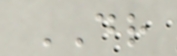DR
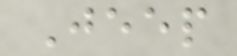Jeep
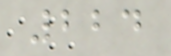224
